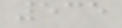535
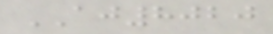AJ8020
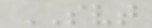SVT
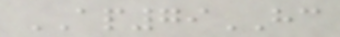AP79HC
